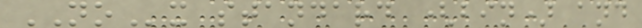NOx standard (bin) and
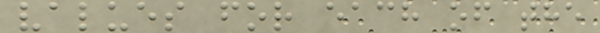values for each of the
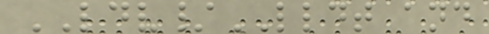LDV/LLDT and
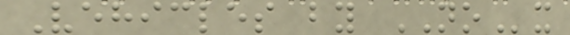Vehicles by NOx
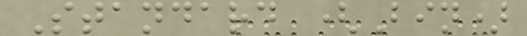Standard (Bin)
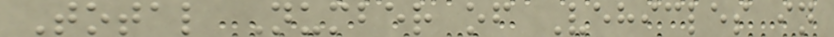Total Number of Vehicles in
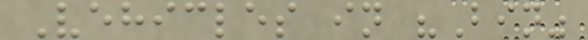Vehicles in "Bin"
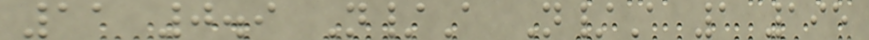11 0.9 N/A N/A 1 195
